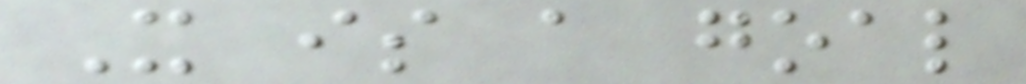It is a goal
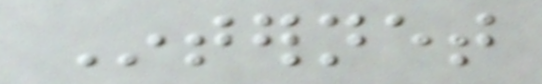Internet
